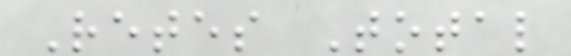Retes Total
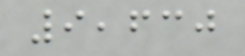9,630
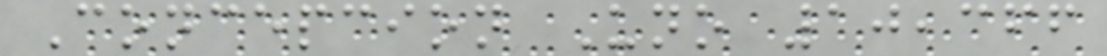Concepcion Uno 10,366
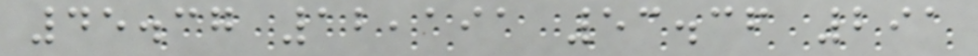45.37 12,191 53.36 291
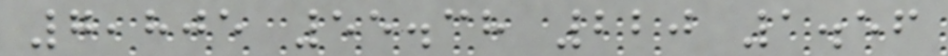7,805 55.38 220 1.56
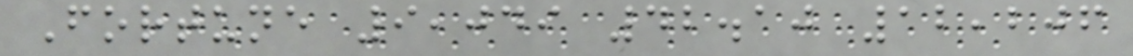Fortune 9,049 42.10 12,206
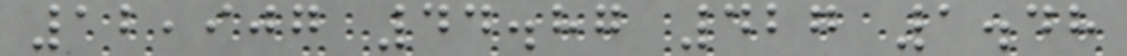12,907 44.87 427 1.48
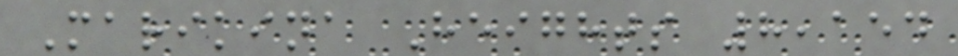Marikina Heights 8,154
